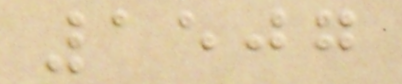1507
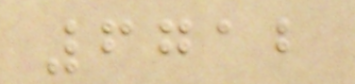6712
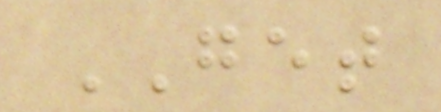GET
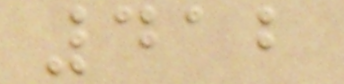412
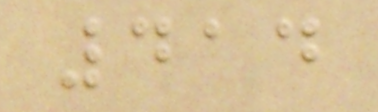414
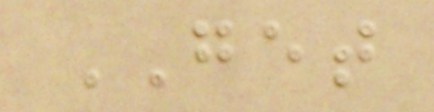GET
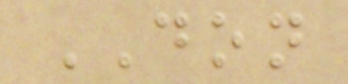DON
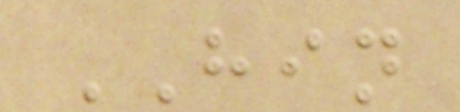HIN
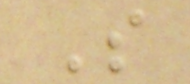S
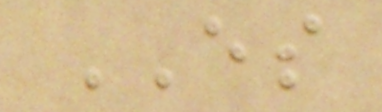ES
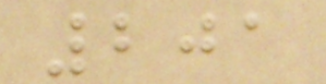201
